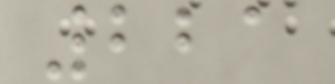221
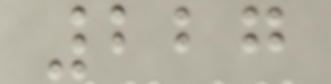227
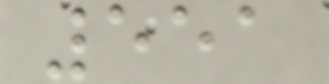551
